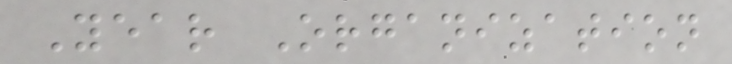Year Organization
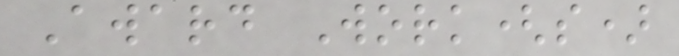Award Work(s)
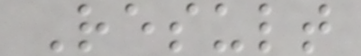Result
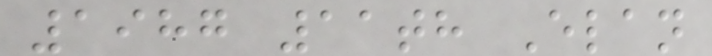1987 11th Elan
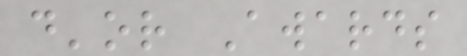d'or Awards
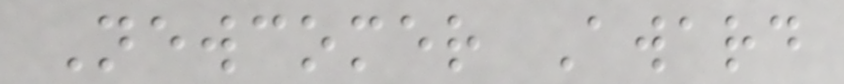Newcomer Award
